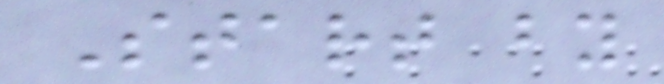Start by
